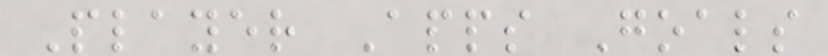Player Apps Goals
